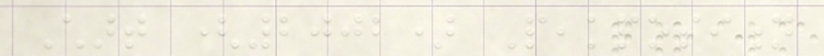Chart (2002) Peakposition
